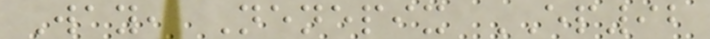Way, Nenepix EP92
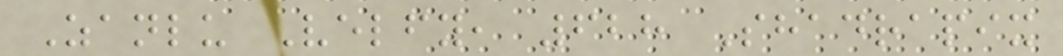Zanlu Velfy, 628 Shadrapix
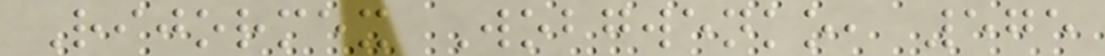Rijormex Wobgwenko, 575
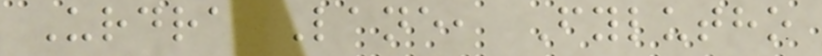Urdra Lane, Fylutho
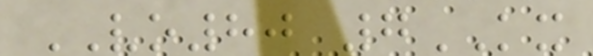VO80 7KX
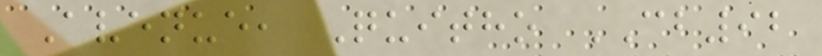Avenue, Quitho CB92
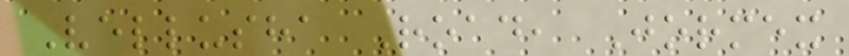Vellusha Road, Jormex
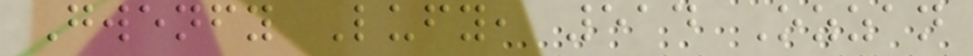Gwenfy Lufy, 514 Ozzan
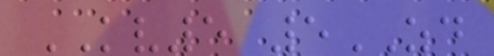KV5 5ZD
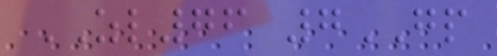ZL76 7GP
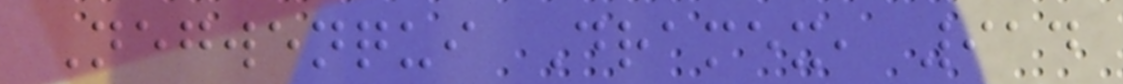Negwenqui Dramex, 914
